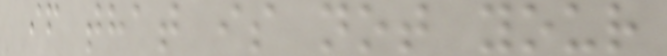if that is not your
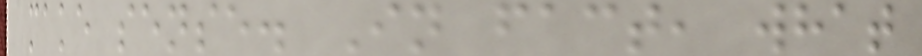make sense. In fact, what
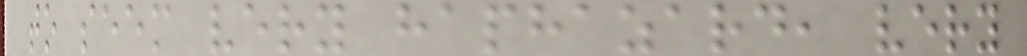to seem very haphazard, very
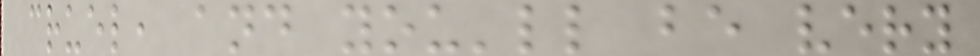cruel, and you'll be very
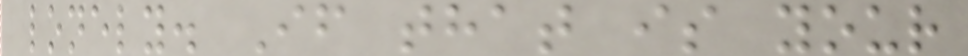lonely. If that is your
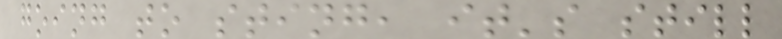going to sting, it's still
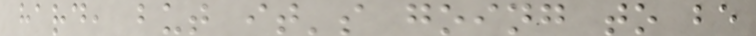hard, but it's going to be
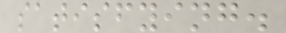satisfying.
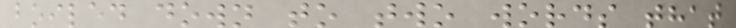boiled down to two words that
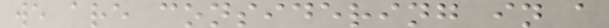we are considering in a
